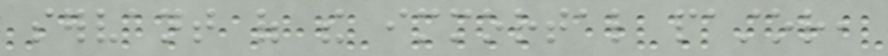servant of the immortal pastor,
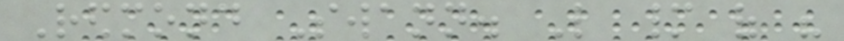Redmond Swann. Like many of his
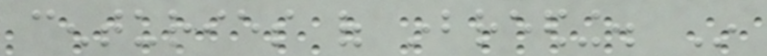centuries of inbreeding. In
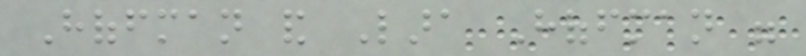Hoffman and Lara Hoffman were
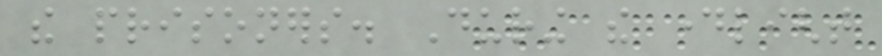the prisoners. During the daylight
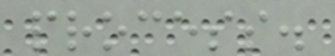process.
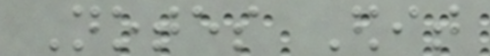Notes Edit
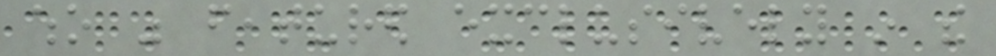who was featured exclusively in the
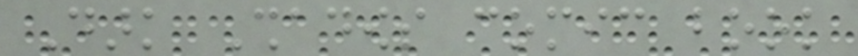Dark Shadows comic book
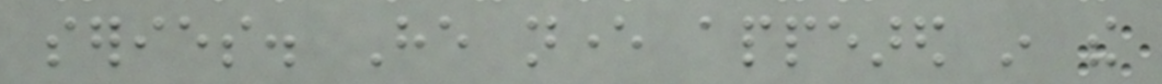series. He never appeared in the
